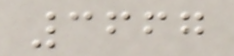3667
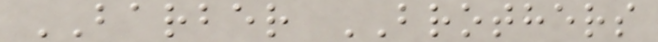BARBER BROTHERS
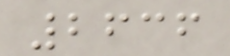2636
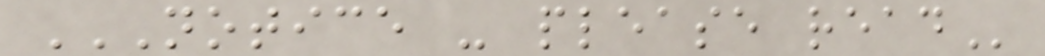NOTICE - PLEASE READ
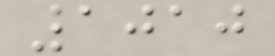1010
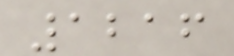1216
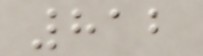812
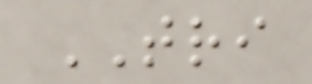TRI
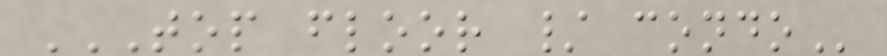TOP FLOOR / CONDO
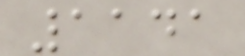1141
